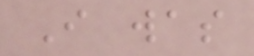I was
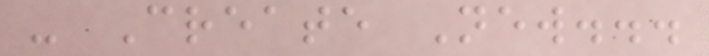- Create New...
